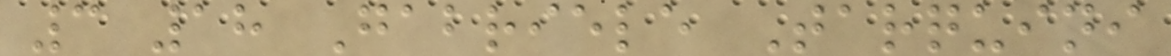3 18 Gabriele Tarquini
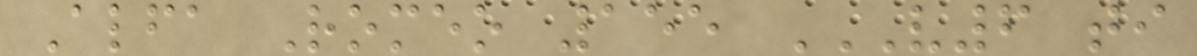Alfa Romeo 155 V6 TI
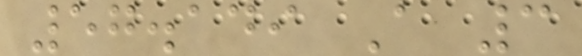57.149 A 3
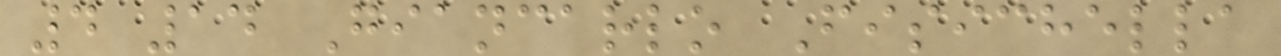4 14 Giancarlo Fisichella
